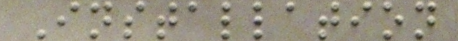Installation
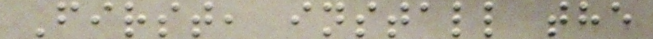First, install the
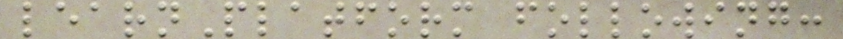learnPlatform following:
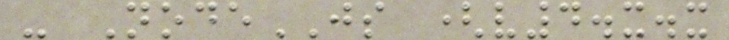- NodeJS (v4.x.x
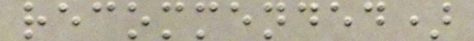recommended)
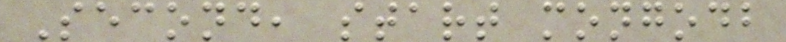Second, start mongodb
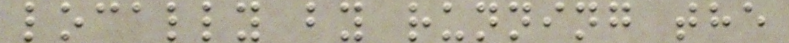locally by running the
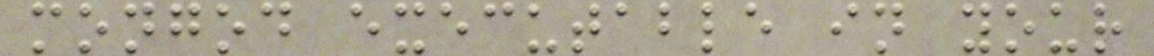mongod executable in your
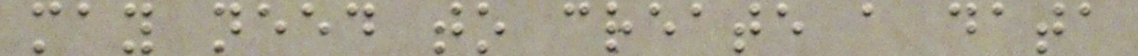may need to create a data
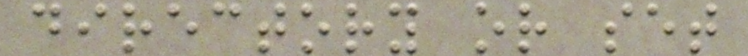directory or set
